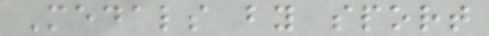Medals by sport
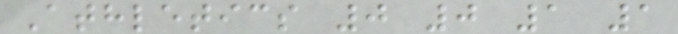Athletics 0 0 1 1
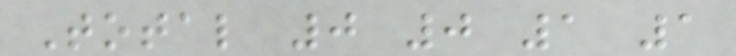Total 0 0 1 1
